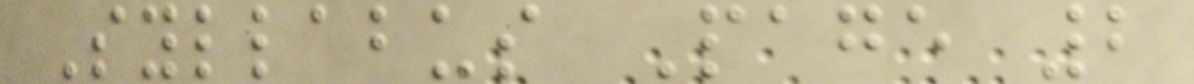Syllabus Page 2
